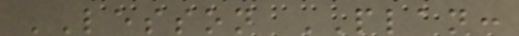LESSON PLAN:
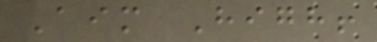Aim High!
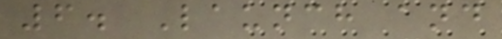6. Launch and
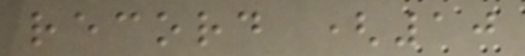record (10
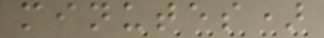minutes)
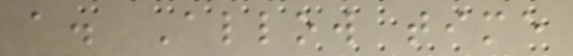a. Allow time
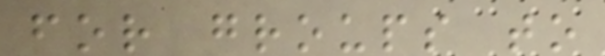for groups to
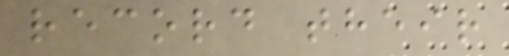record their
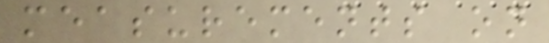measurements on
